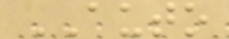AUTO
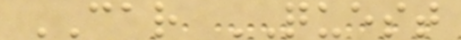CAR QUEST
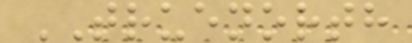TRUENORTH
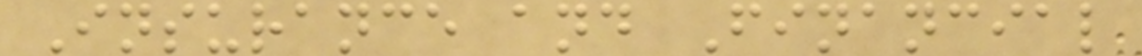Insurance and Financial
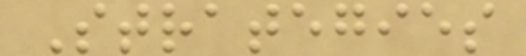Strategies
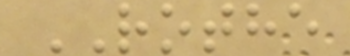ROTHE
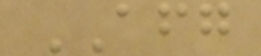AFG
